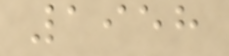1958
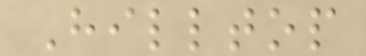Hilltop
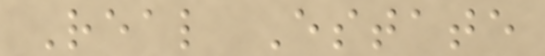Real Estate
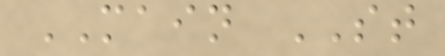MAIN ST
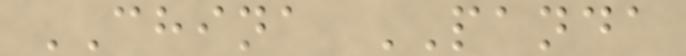CHINA PANDA
